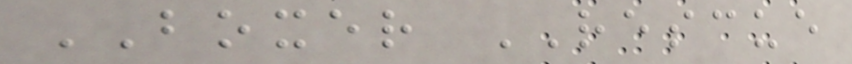BOXER RESCUE
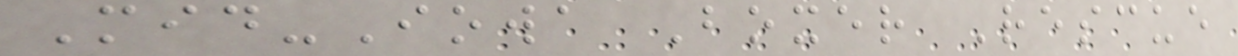Mid-Iowa Boxer Rescue
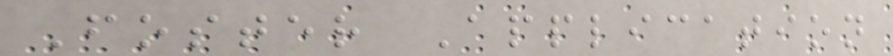Foster Application
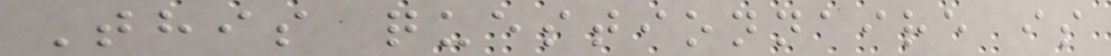This questionnaire is
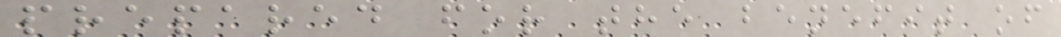prepared for the benefit of
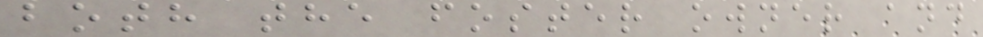both the foster owner and
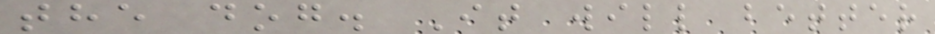the dog. It will better
